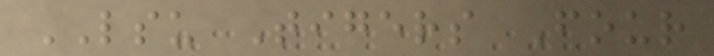LSU Tigers Four
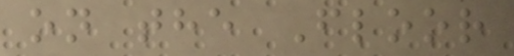on the Floor
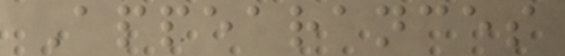Appearances
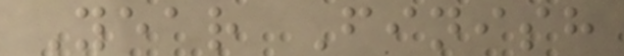Year Finish
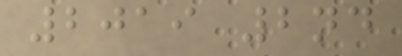2019 2nd
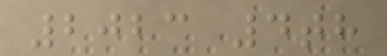2023 4th
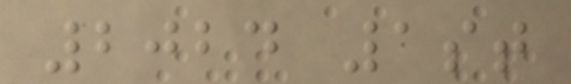2024 1st
